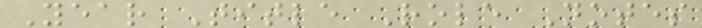Year Title Role Notes
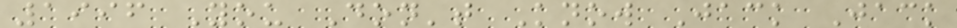1996 You Don't Know Jack Jack
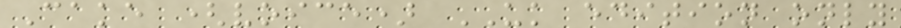Cake (voice) UK edition only
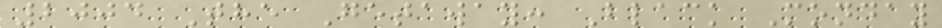2004 The Getaway: Black Monday
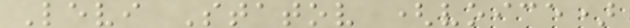Levi Statov (voice)
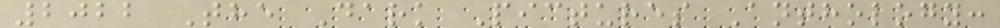2022 The Dark Pictures Anthology:
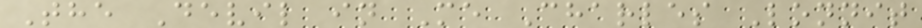The Devil in Me Charles Lonnit
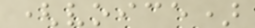(voice)
